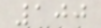100
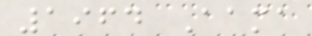1964 Aama
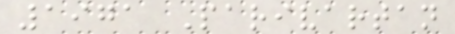1971 Parivartan
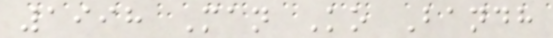1998 Man Ko Bandh
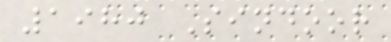1980 Sindoor
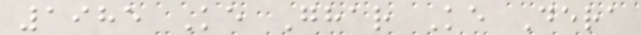1985 Ke Ghar Ke Dera
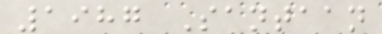1987 Santaan
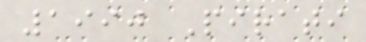1990 Pirati
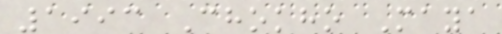1993 Chokho Maya
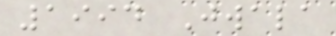1994 Jwala
